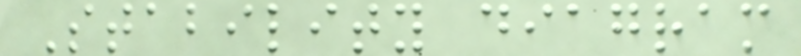Stability diagram
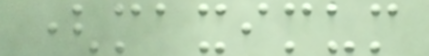(maximum
